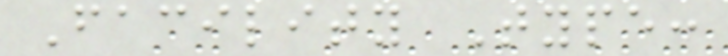Facility Type:
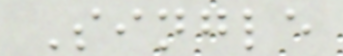Single
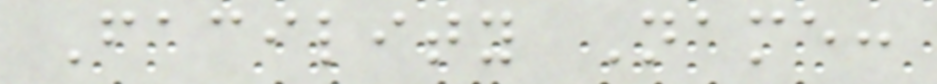Facility Name:
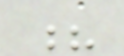?
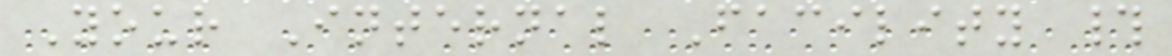Your Internal Facility #
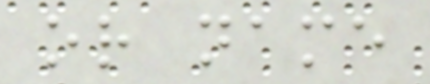or name
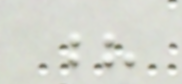?
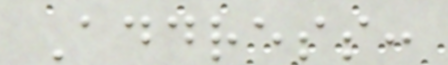Address:
